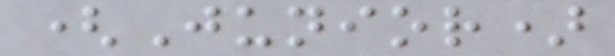(Junior)
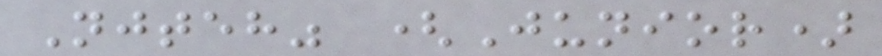Njteh" (Junior)
